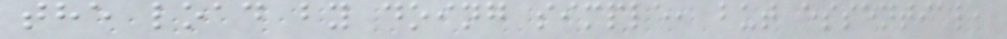the load by doing simple, but essential,
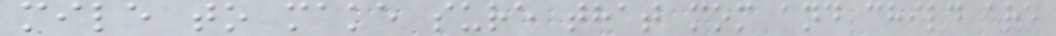mile to make sure that mom and child are
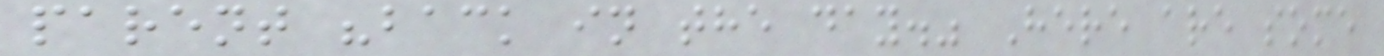parent "back in the day." Here are some
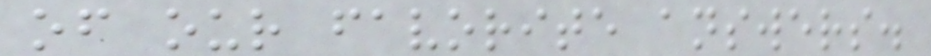of our favorite answers.
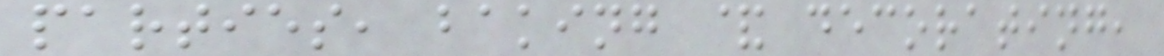parties, baking & decorating,
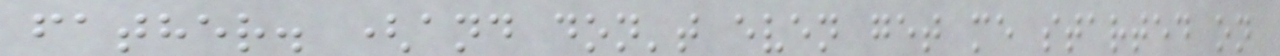father. (and don't even get me started on
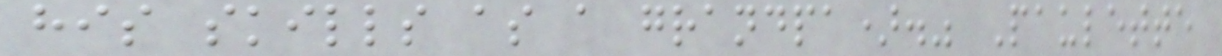his skills as a grandpa)." Paulette
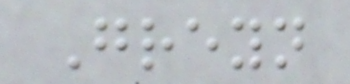Greyn
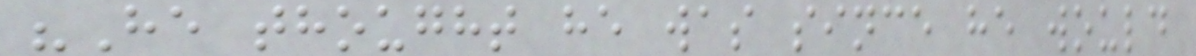"He thought he was since he would
